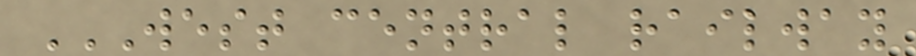WEST CENTRAL RAILWAY
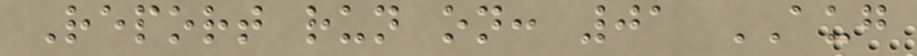Report run on: 01 AUG
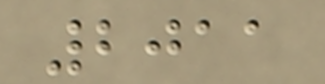2011
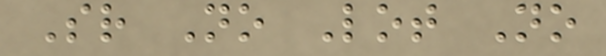Sr No Lot No
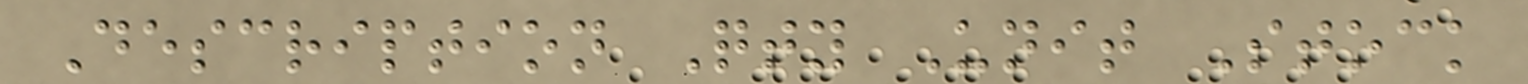Description Qty Unit Stock
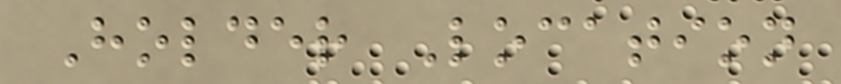Holder Location
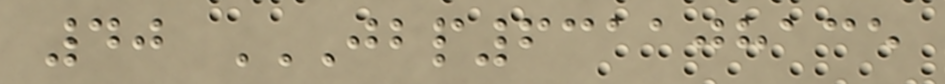40 JBP631108135
